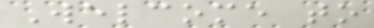Welcome to
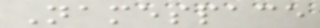Namespace
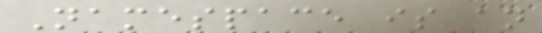Namespace is an
